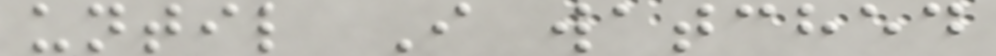until I watched
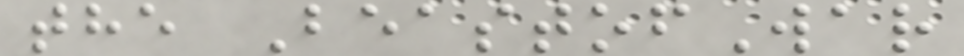the BeastofWar
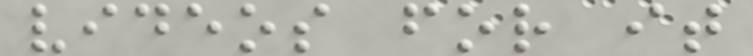videos for it
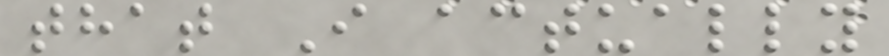that I actually
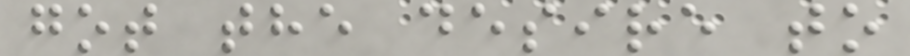got the desire to
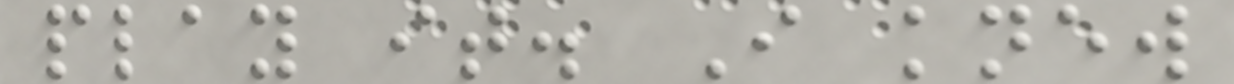play it. I knew
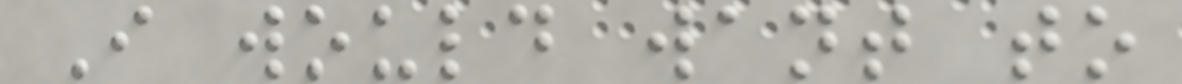I would want to
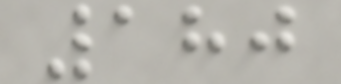180
